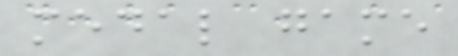medal game
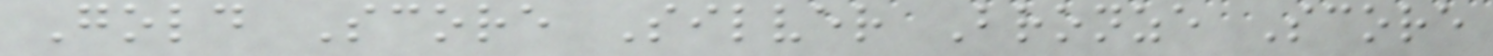Gold Score Silver Bronze Score
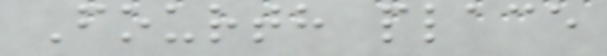Fourth place
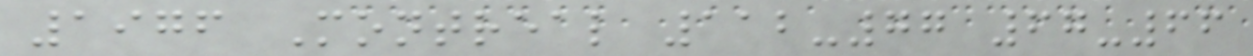1976 Montreal 112-77 67-66
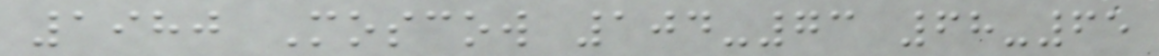1980 Moscow 104-73 68-65
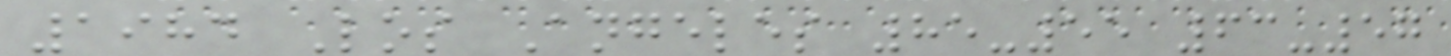1984 Los Angeles 85-55 63-57
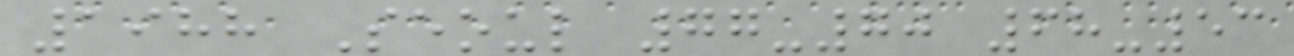1988 Seoul 77-70 68-53
